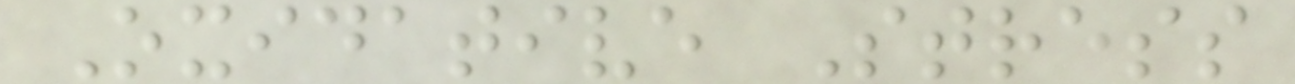Oxidative Stress
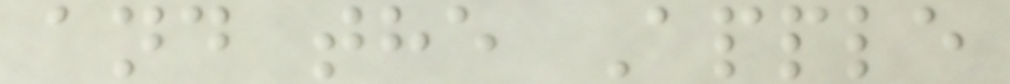and the Apple
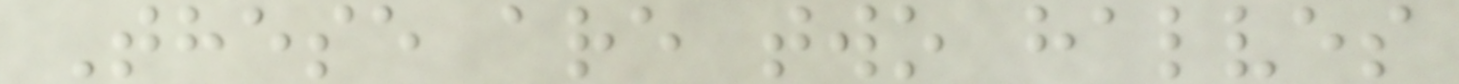These are two halves
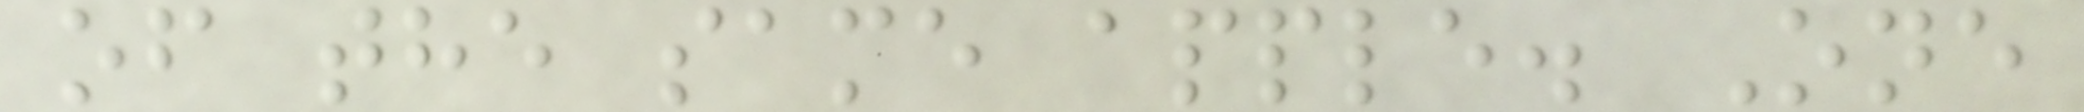of the same apple. One
